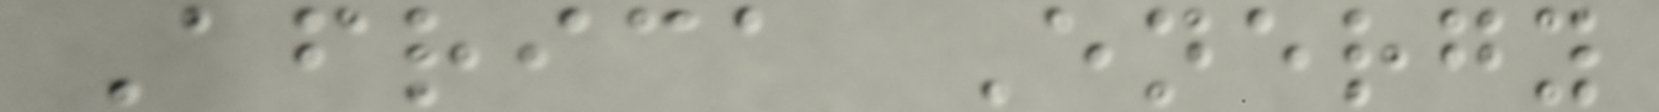Africa Energy
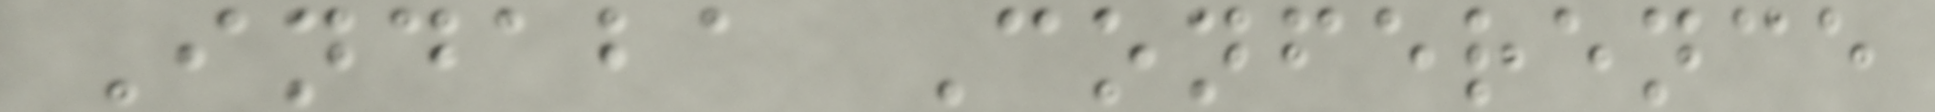Indaba Conference
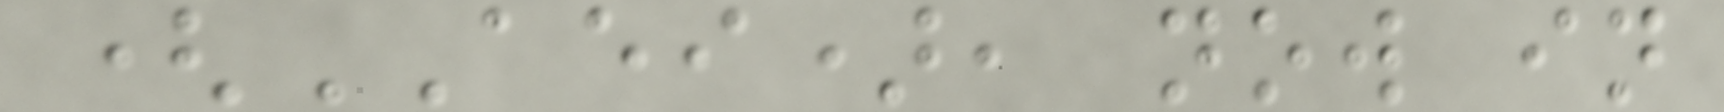(AEI), now in
